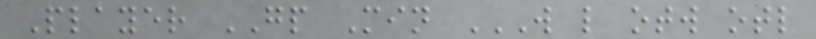Player GP Min W L OTW OTL
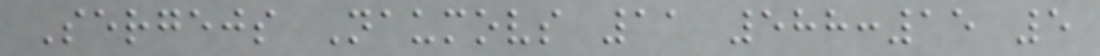Sergejs Naumovs 11 588:15 5
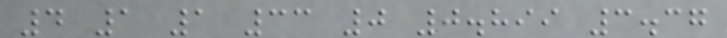4 1 1 33 0 0.899 3.37
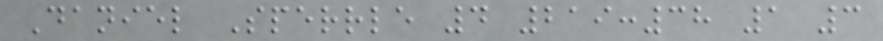Daniel Sperrle 4 219:38 1 3
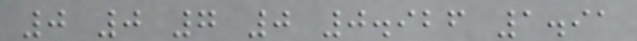0 0 7 0 0.926 1.91
